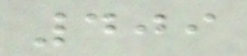409
